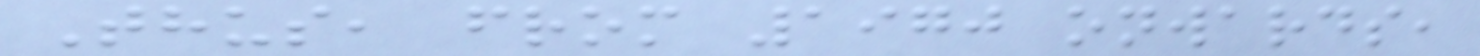Thus, from 1970 onwards,
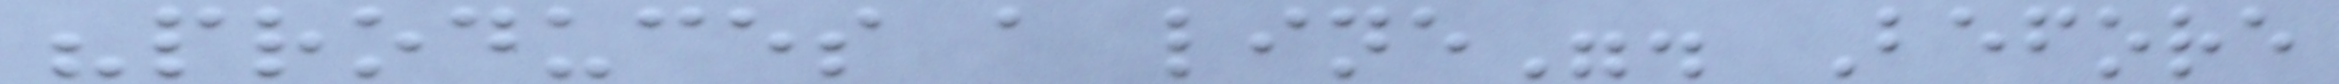"produces a line". Before
